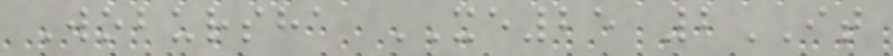Wobursha XE25 2IT
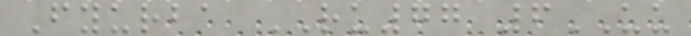Fyurba RU77 6UU
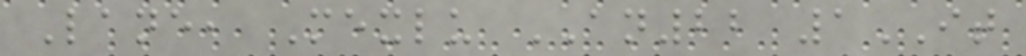Lane, Mexlu AN22 1IT
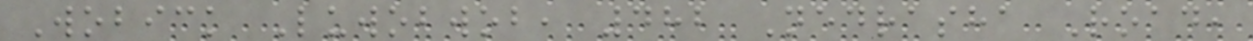Wobick Luwobwob, 482 Nedrasha Road,
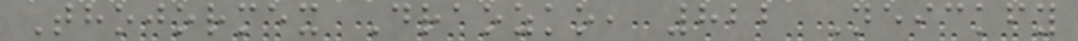Thojormex Draozko, 822 Neickfy
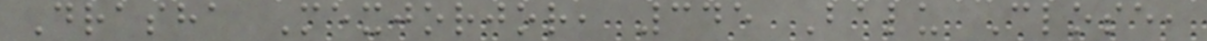Drasha Mexjorjor, 345 Balu Close,
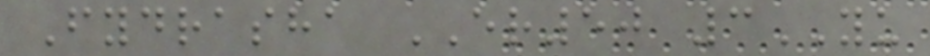Fydrasha ER50 3YU
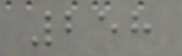258
